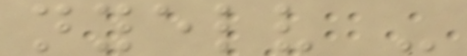nyelv -
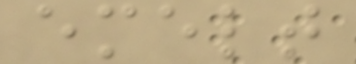emelt
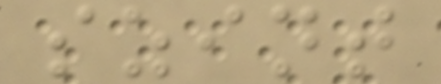szint
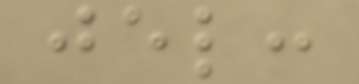jel:
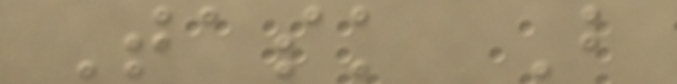Task B
